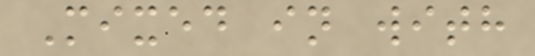Mixed in with
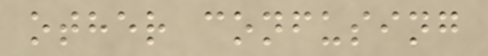other confusing
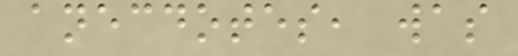anecdotes, was
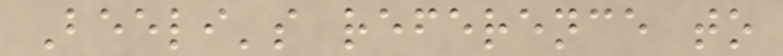Beeli's reference to
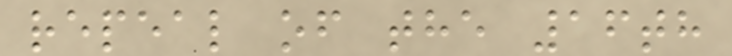repeal of the 16th
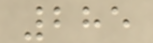285
